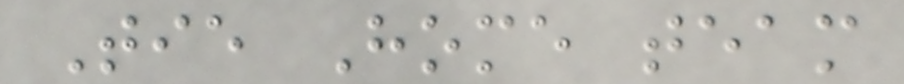Tie Home team
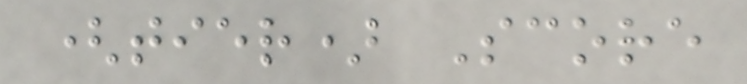(tier) Score
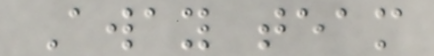Away team
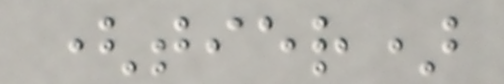(tier)
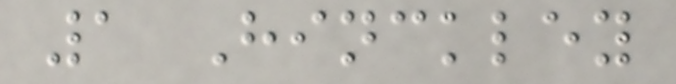1 Hinckley
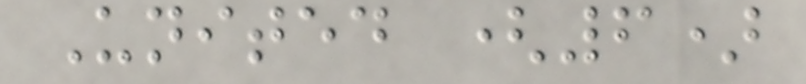United (6)
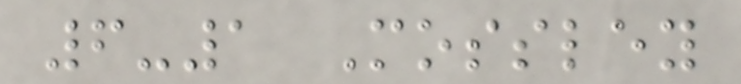6-1 Mossley
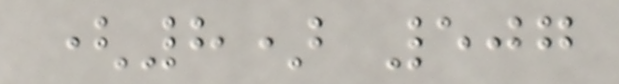(8) 507
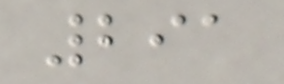291
